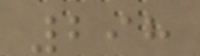298
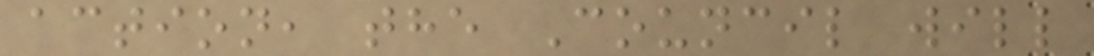action, the Council will
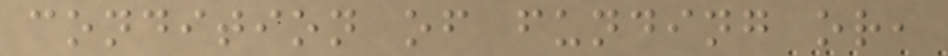condition of funding or,
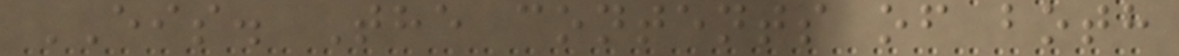EIS. The contents of both
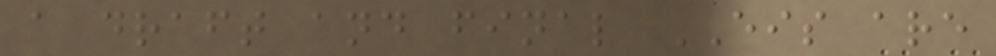a draft and final EIS are
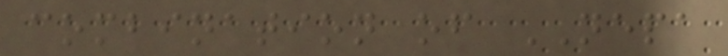combination of NEPA
